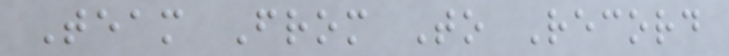Team From To Record
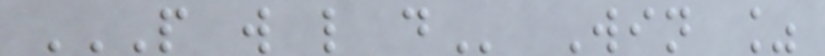P W L D Win %
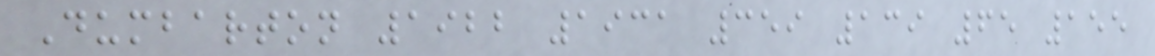Dumbarton 1922 1931 359 139 65 155
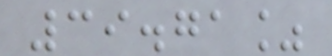39.71%
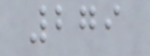279
